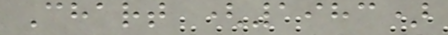Chart (1983)
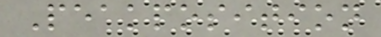Peakposition
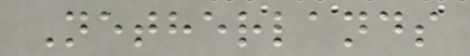Netherlands
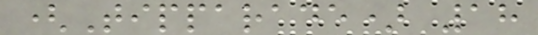(Tipparade) 18
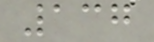137
